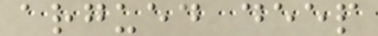argued deep
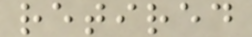retired
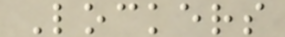Lockers
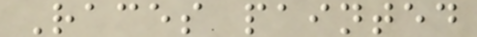Races painted
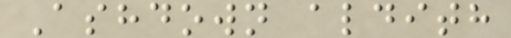Ashdown aldith
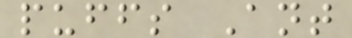puffs Ant
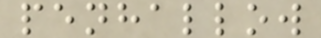penhallow
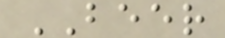BEER
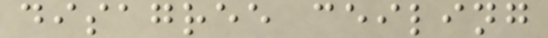disagree ceiling
